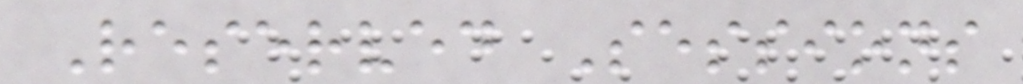Reserved Sessions
